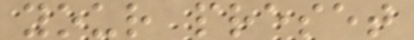your preset
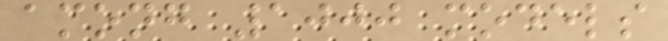among 1000 models
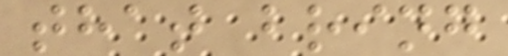that bring
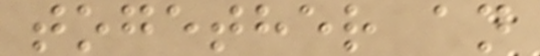together an
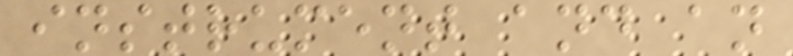instrument and an
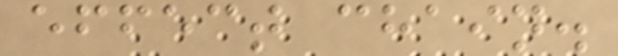effect chain.
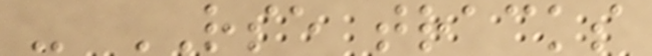- RSE tracks
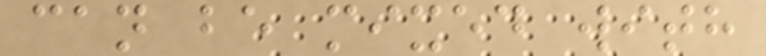can be mixed with
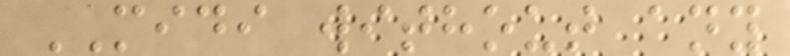MIDI without any
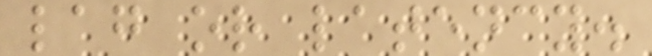lag or latency.
